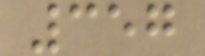357
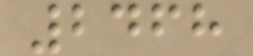2468
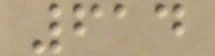614
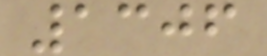1306
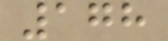178
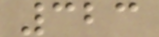323
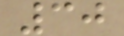30
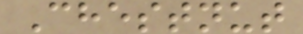Chestnut
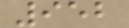952
